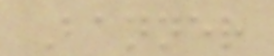Banner
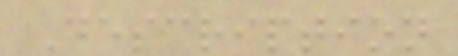Description
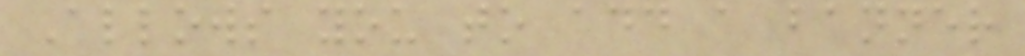Allows you to add a banner
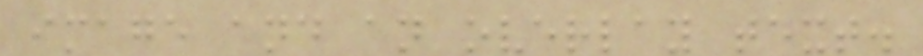image and an overlay text.
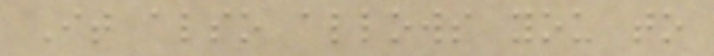It also allows you to
